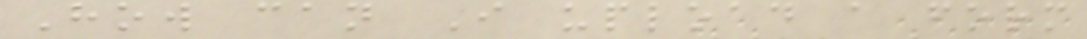How can I upload a form
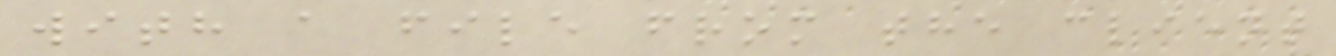with a file from the client
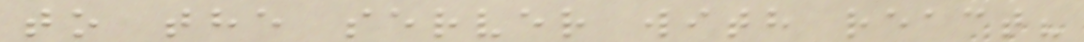to the server with react?
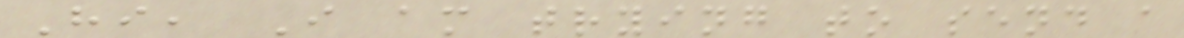Hi, I am trying to send a
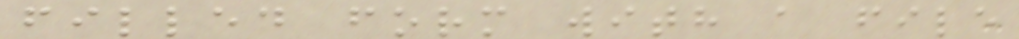filled form with a file
